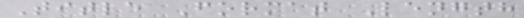Title Format Length
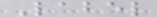Label
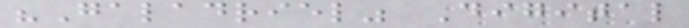"Galadriel" Digital
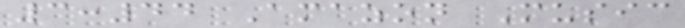3:44 Amazon Music
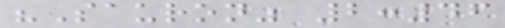"Sauron" 2:46
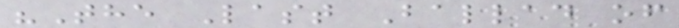"The Last Ballad of
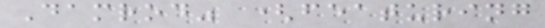Damrod" (featuring
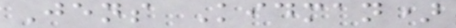Jens Kidman)
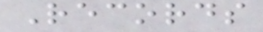Records
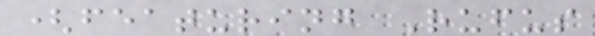(featuring Rufus
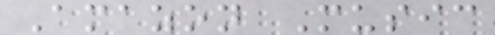Amazon Music
